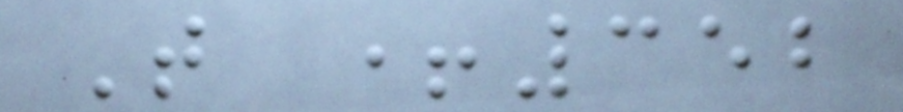T +352
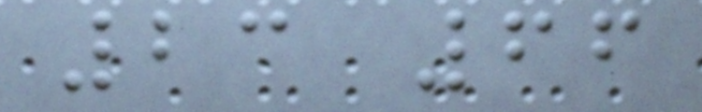23 66
